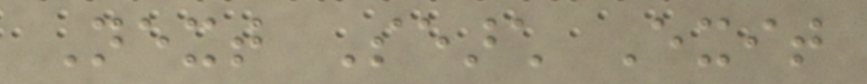Next Search Exit
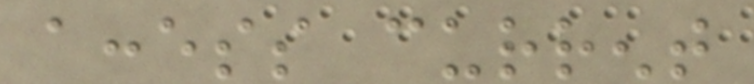access current
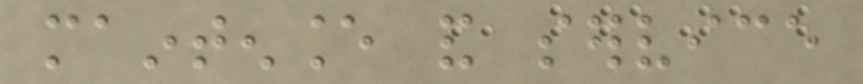maintenance and service
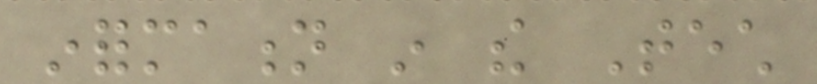information in the Tech
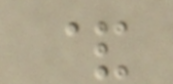&
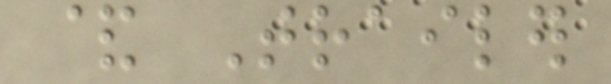& Trailer
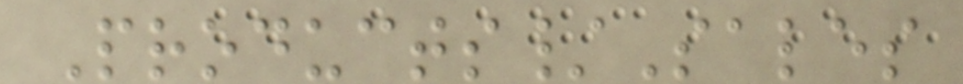Products/Sales
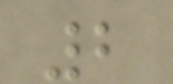2
